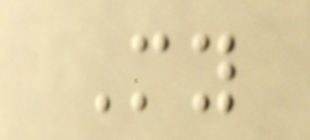My
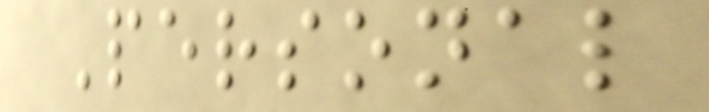Personal
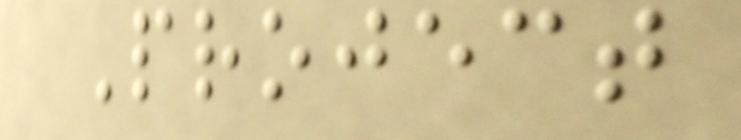Project
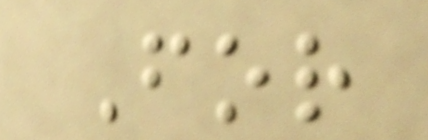For
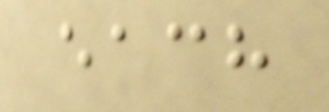each
